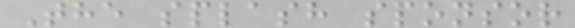The splash sponsor
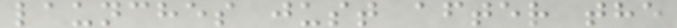launches just after the
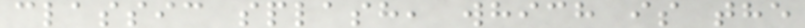classic splash, which is the
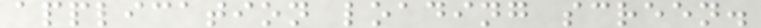application loading screen.
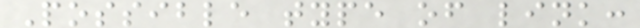Possible type of link:
